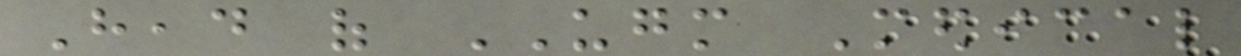Head of UGM Medical
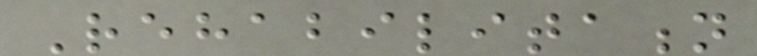Rehabilitation
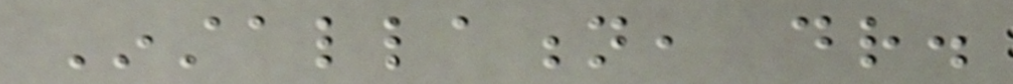Installation, dr.
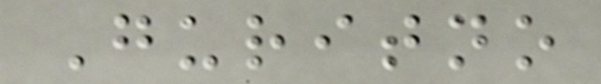Guritno
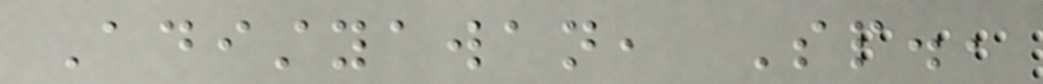Adistyawan, Sp.,
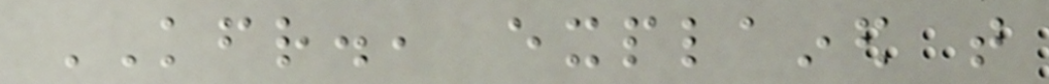KFR., explained that
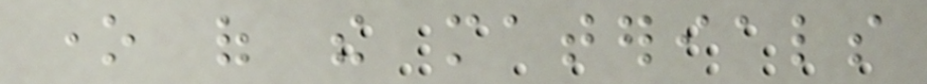one of the materials
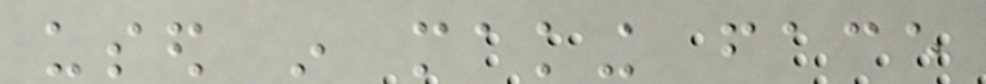used in making face
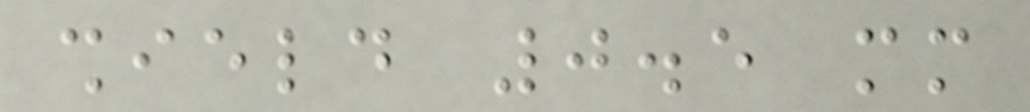shield 0.5 mm
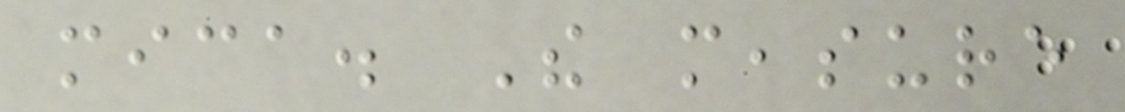mica. The measure
